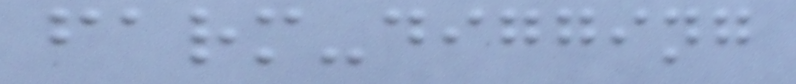farm-digging
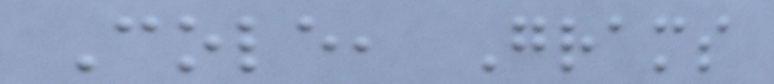Cole, Grams
